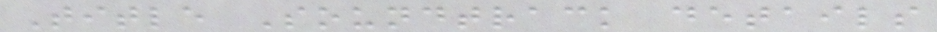Title Soundtrack details
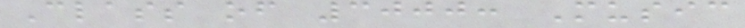Class of 3000: Music
